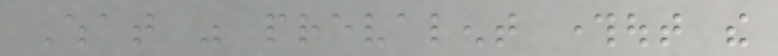What was prevalent throughout the
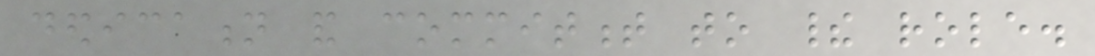dedication and commitment to their role.
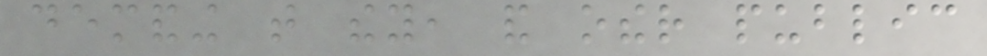demanding that they, and other public
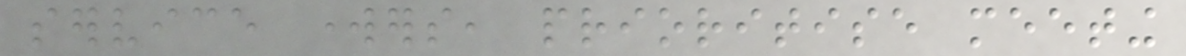service workers, prioritise meeting
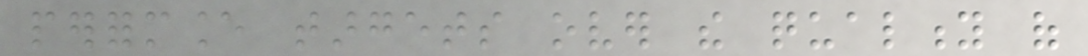performance targets over the quality of
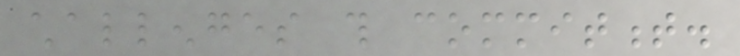challenges this commitment.
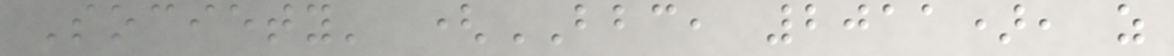Society' (BBC, 2011), as
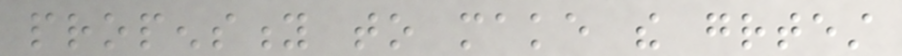propensity to make the greatest
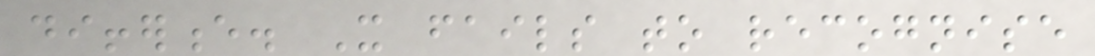difference. It fails to recognise
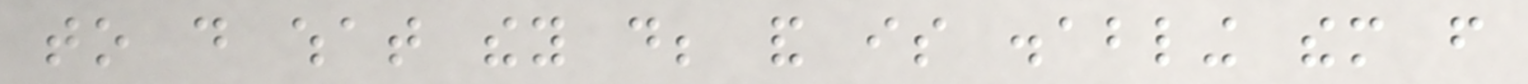to do what they do; and is disabling them from
